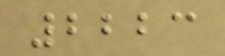2223
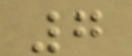7
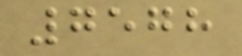7578
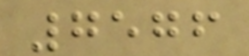7576
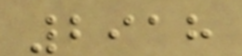2918
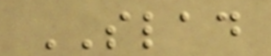SLAD
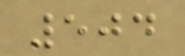504
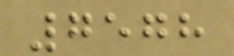7578
